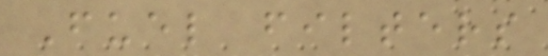Fuel filters
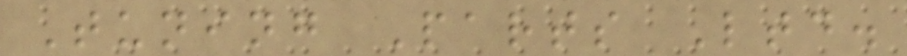Tuning Parts Ltd.
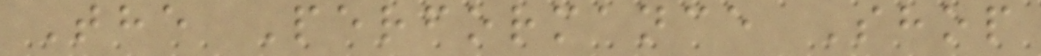The Performance Shop
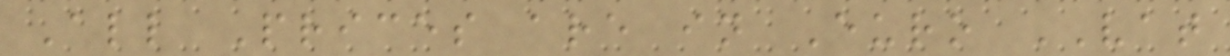All Prices are in Euro VAT
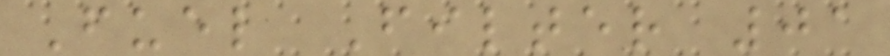Fuel Filter 01
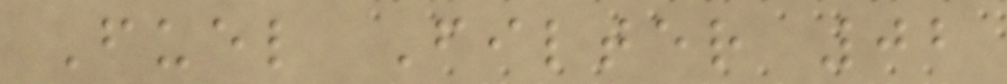Fuel Filter 02
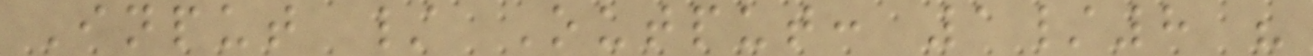Input / Output: 1/8 "
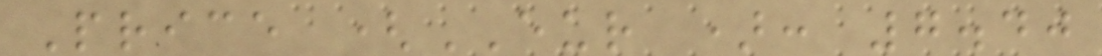Price (EUR ): 7.40
